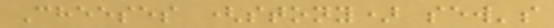Cheeses (stony) sew's
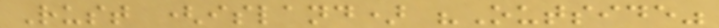Rust (island) "Outside"
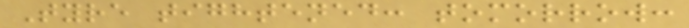Tyre tightened: tomorrow:
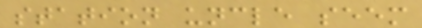station uncle seem
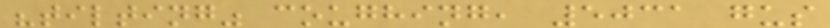"tilting" coughing, 5031 gus
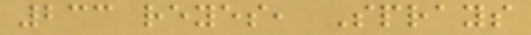233 reyes, Sprays
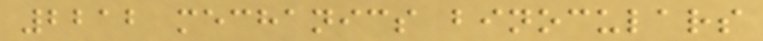2212 mechanics binoculars
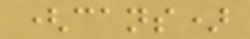(cans)
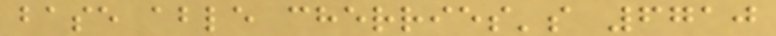base able cherries's 6710
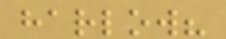harlow?
